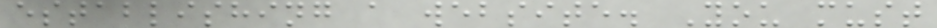establishing a website. You must
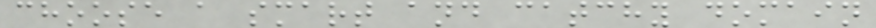choose a smart and catchy domain
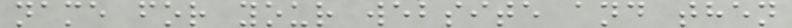name for your website and then
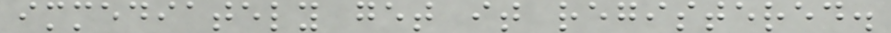immediately get it registered.
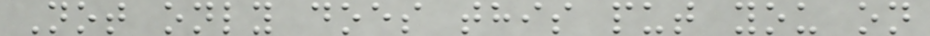Not only does this put you on
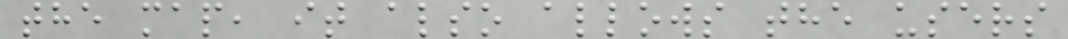the map, it also allows the users
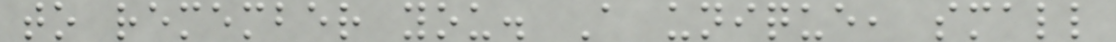to remember you. A unique, small
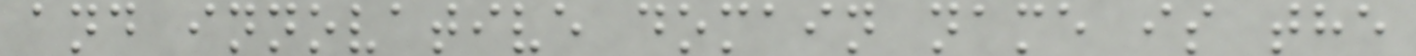and innovative domain name is the
